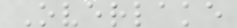Overlake
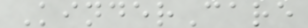KinderCare
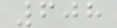608
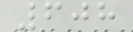608
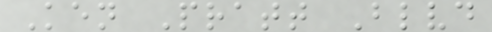Ken Pratt Blvd
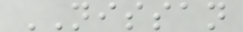NISSAN
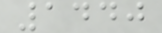1440
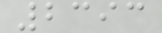2393
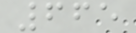665
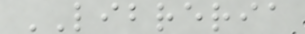LIBRERIA
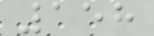158
